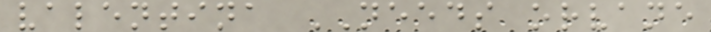valentina NEEDS orvane
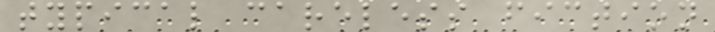typical careless fiction
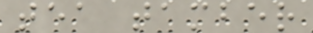tea tamber
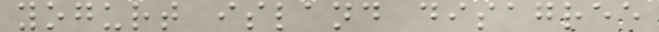yogurt island disagree
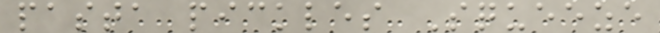pasta pickles Squeeze
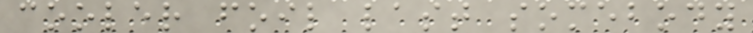cooler foil last somebody
